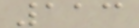113
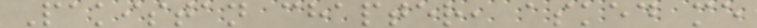Pakistan chapter, asked me
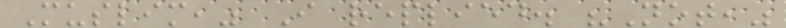Muslim," I replied. "Not,"
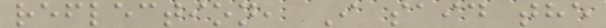reflection, I said the
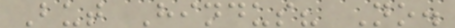But Hindus? No.
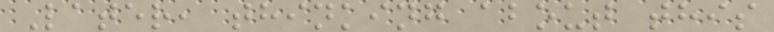Later, thinking about this
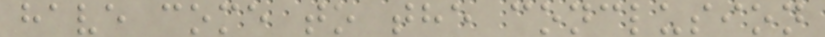have come to the conclusion
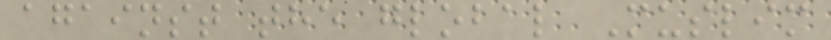against the global Muslim
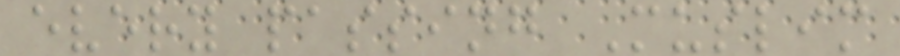every passing Muslim
